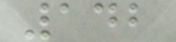142
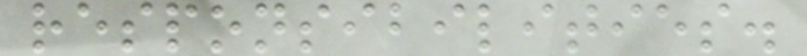responsibilities.
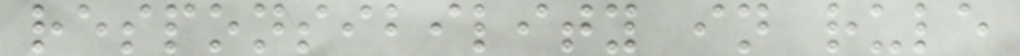responsibility in rule
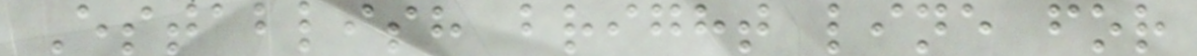Establish bright line for
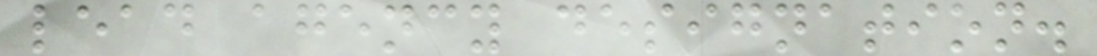lead agency designation.
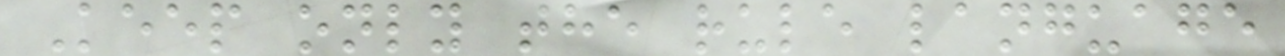Keep only the rule language
